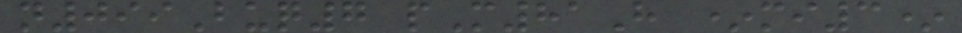n099Buq7 pM81H *mi3*
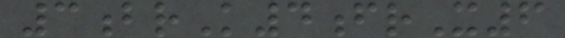3brK4frX6
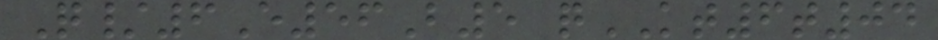Q/6E56B5 qKT6t04
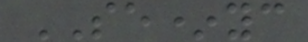SE*yc
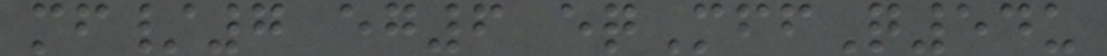mf/7 eg6 eqMffQ54u
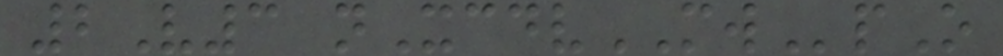2V3 nXcdvMWpO
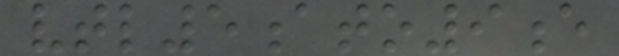vtl5ato9e
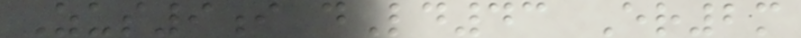Zus9i dLd43 Er2m
